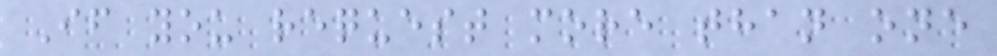If you request more than one
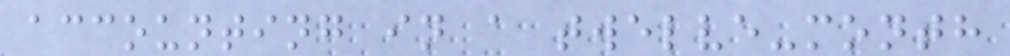accounting in a twelve-month
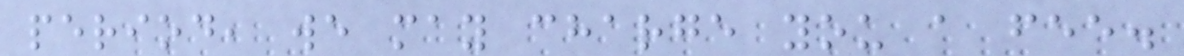period, we may charge you a fee.
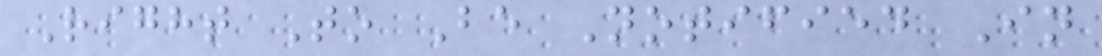Right To Be Notified In
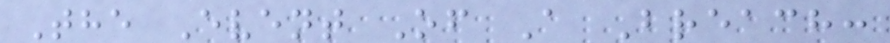The Event Of A Breach:
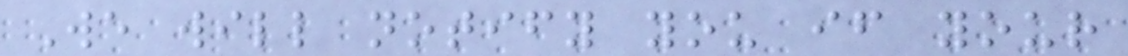We will notify you if your
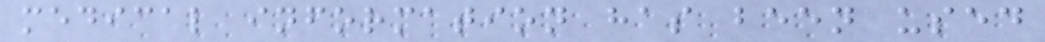medical information has been used
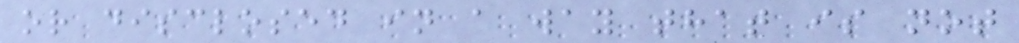or disclosed in a way that is not
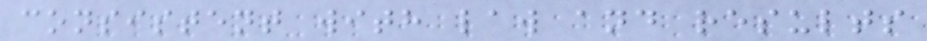consistent with law and results
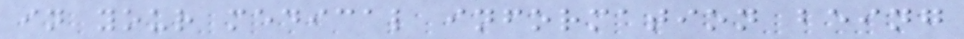in your medical information being
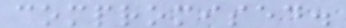compromised.
